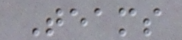Teams
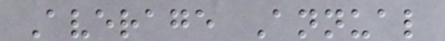Average Annual
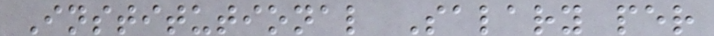Institutional Salary per
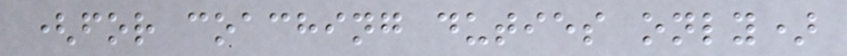(for coaching duties only)
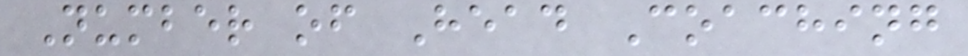Number of Head Coaching
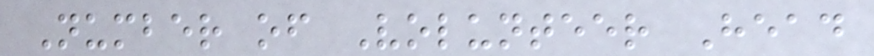Number of Volunteer Head
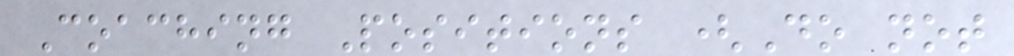Coaching Positions (Do not
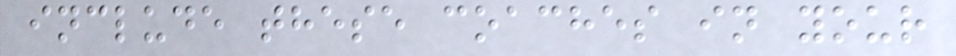include these coaches in your
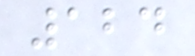124
